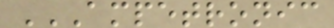AMPETRONIC
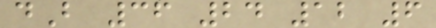dB 36 24 12 6
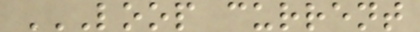LOOP CURRENT
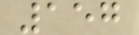157
